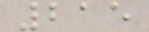215
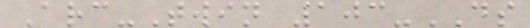Arc-Twin 103-DS
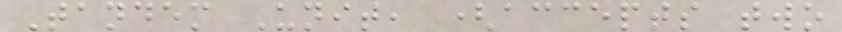Tandem Unit, (accepts two
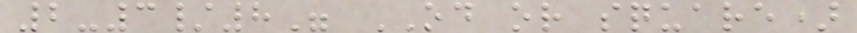2-3/8" OD or square)
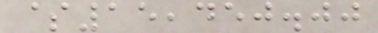$15,450.00
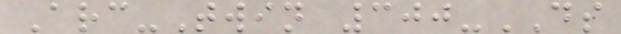Arc-Twin 300-DS
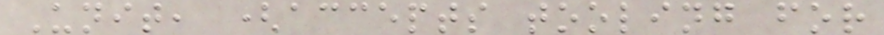Unit, (accepts tooling for
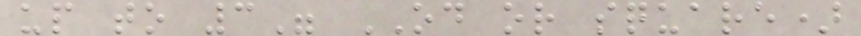up to 3" OD or square)
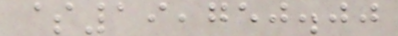$19,750.00
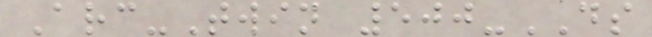Arc-Twin 500-DS
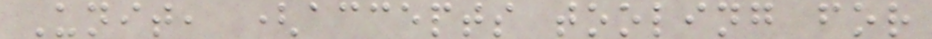Unit, (accepts tooling for
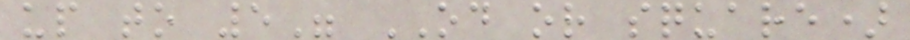up to 5" OD or square)
